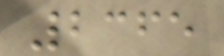2365
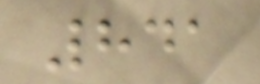841
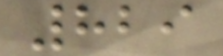829
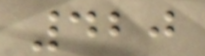420
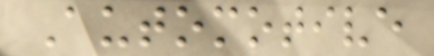Automotive
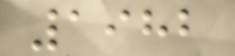1982
